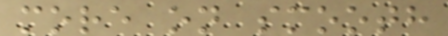more on smooth
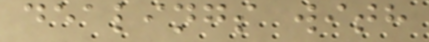dealings with
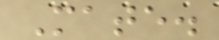Mate.
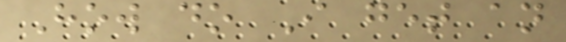How do I get an
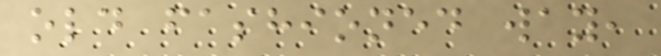old fashioned way,
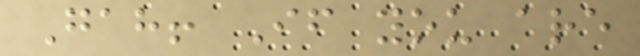Gah! If you are
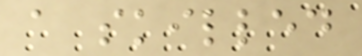a skilled
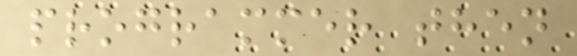programmer then
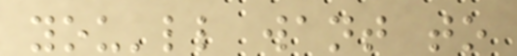you'll want to
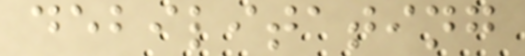debilitating
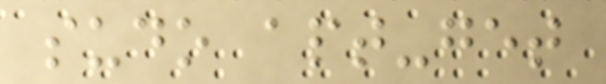sudo apt-get
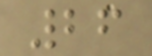26
